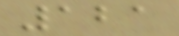121
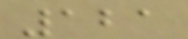121
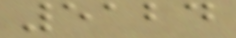5124
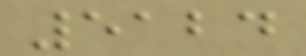5124
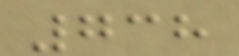738
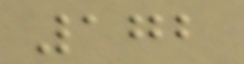172
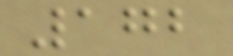172
